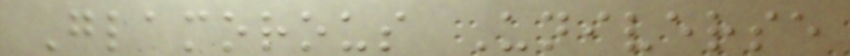Glamorous Universe
